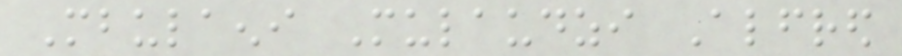Mbulaeni Mulaudzi Alfred
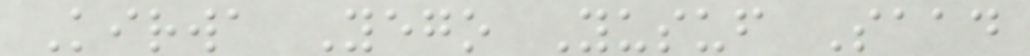Kirwa Yego Yusuf Saad
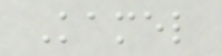Kamel
